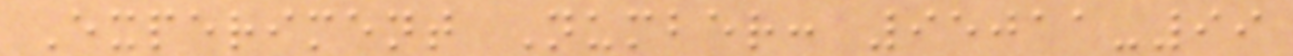Experiment Number: 95011-99
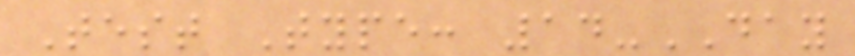Test Type: 14-DAY
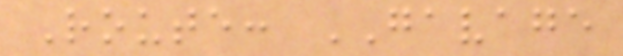Route: GAVAGE
